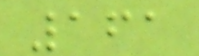161
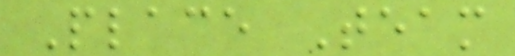Place Team
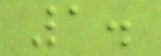1.
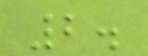2.
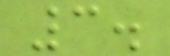3.
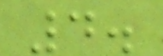4.
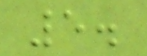5.
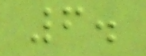6.
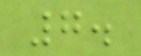7.
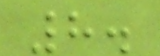8.
